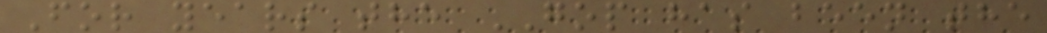For years the GOP has been the
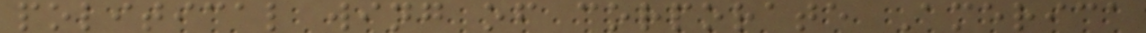political wing of corporate America
